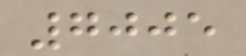7005
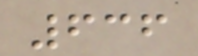636
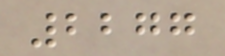2277
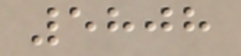5808
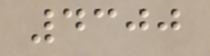4300
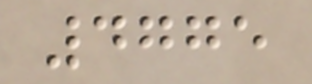4775
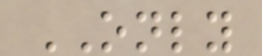ONLY
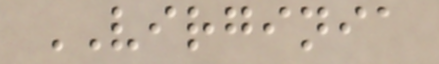VIRGINIA
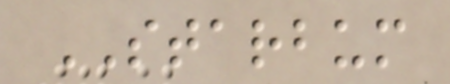STARBUM
